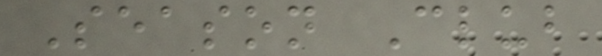Season Club
